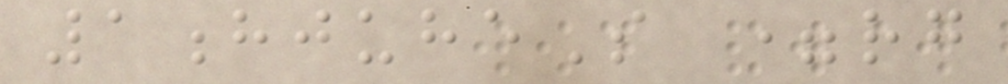1hjuheS =rg
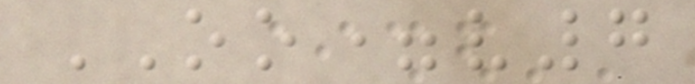OO=v7
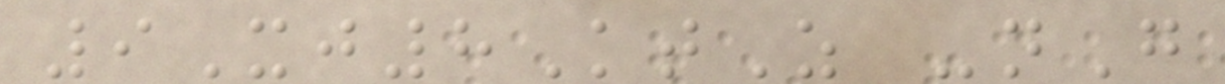9Xj8KtZ -nG
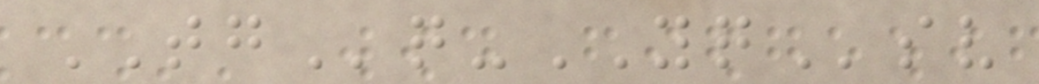TGq-YQsv
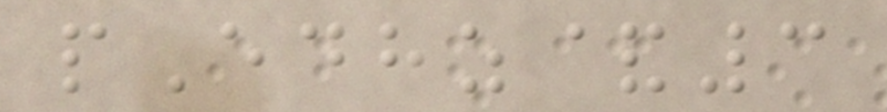pEdhz&3
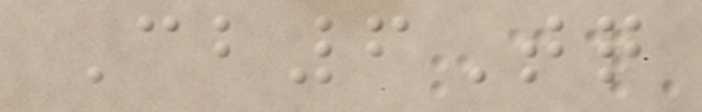Cb6Tq
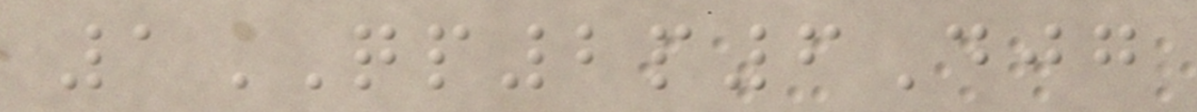1QP2p6Djg
